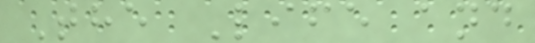The Life and
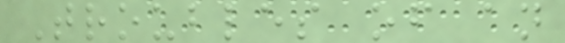Troubles of an
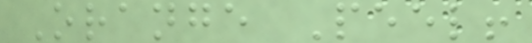Orange Peel!
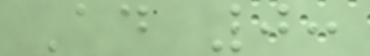Ad 0:
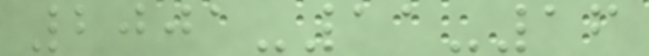2001-11-16
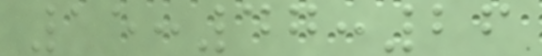15:47:26
